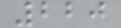220
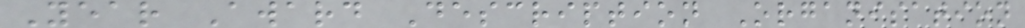Year Award Description Organisation
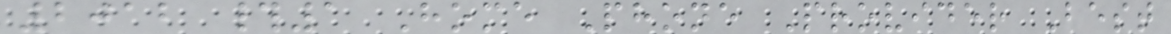2012 #1 Home Phone Provider Best
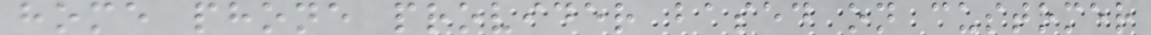home phone provider based on customer
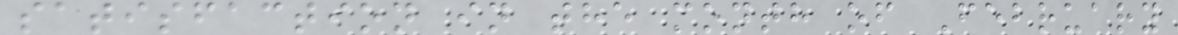satisfaction in the month of February
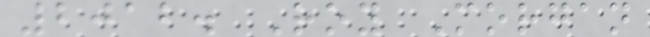2012. Roy Morgan
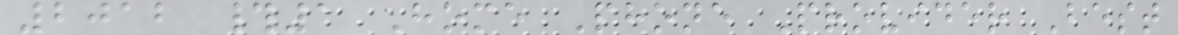2012 #1 Home Phone Provider Best
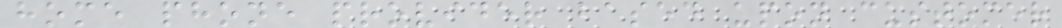home phone provider based upon customer
